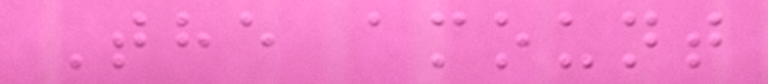The amount
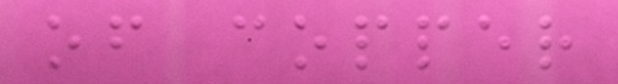of copper
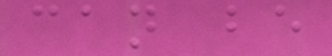can be
